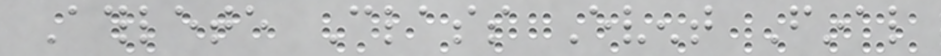Athlete Class Event Final
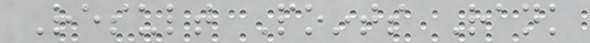Result Points Rank
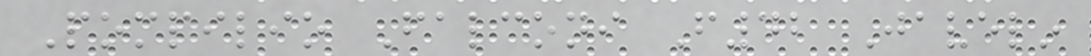Pompilio Falconi F42 Javelin
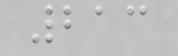213
